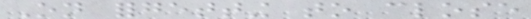On forgetting to close
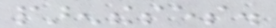parentheses.
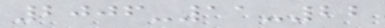2006-11-22
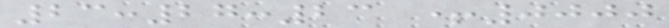23:27:23 +0000
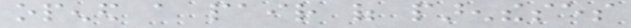opened a pair of parentheses
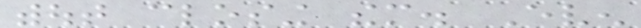without closing them. Even
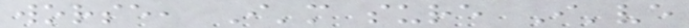worse, I'm sure I've
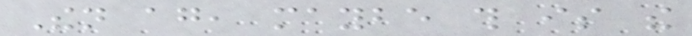Then again, maybe this is the
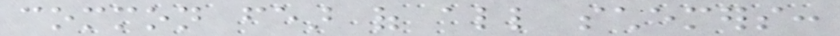common fear of all schemers:
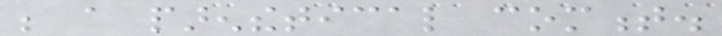be a parenthetical comment.
